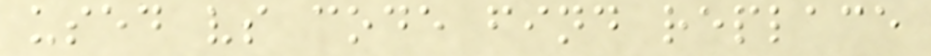used vs code find replace
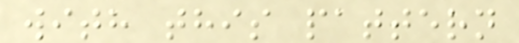with this pattern
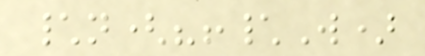\n(?!\W)
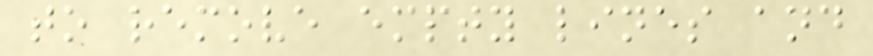to remove empty lines and
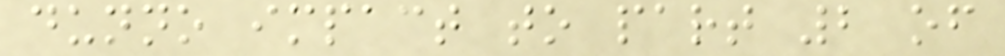dunno impact to part 2 of
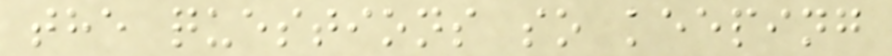the questions so keeping
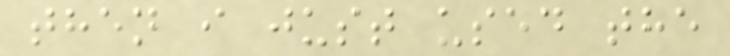then i just used the
